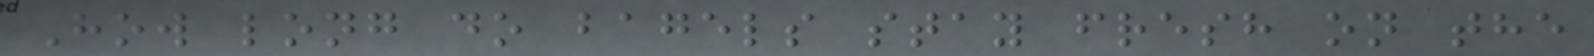How long do bagels stay fresh on the
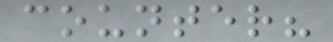counter?
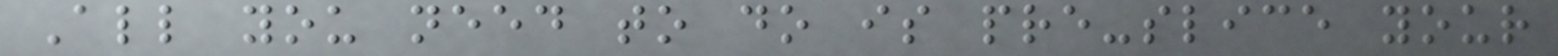All you need to do is pre-slice your
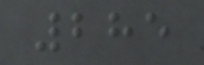285
